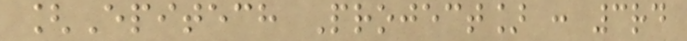[Epitech Project] : 3rd
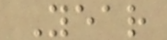Year
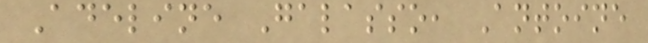Adeline Galasso, Antoine
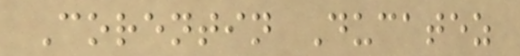Corentin Ducatez
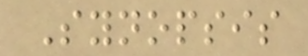Synopsis
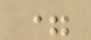=
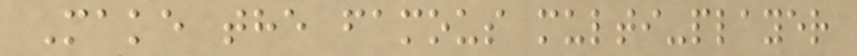Make the famous multi-player
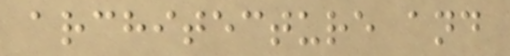architecture and
